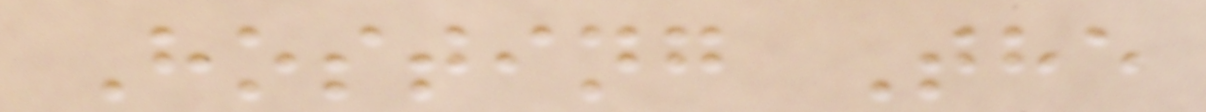Hosting The
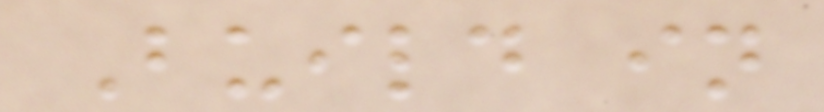Build in
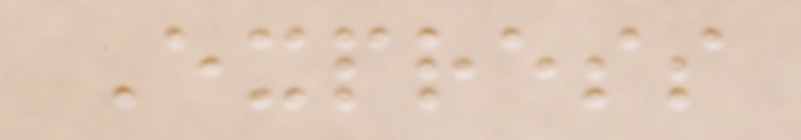Express
